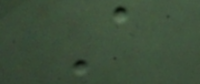A
